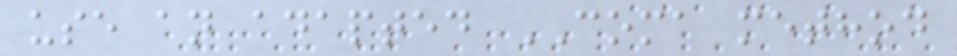use an adapted COMA method
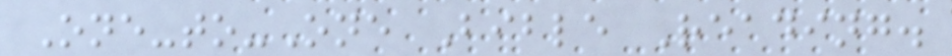One-to-One Bible Reading.
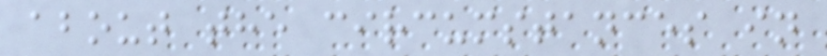about the circumstances in
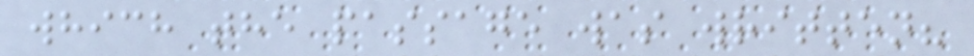which the passage was written?
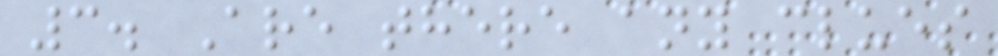3. Are there any clues
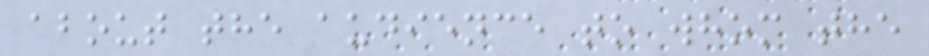about the audience to whom the
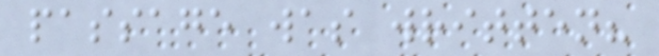passage was written?
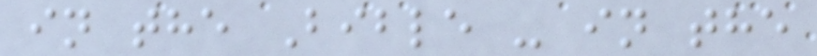in the Bible - in the
